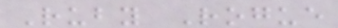Ruby Rogue
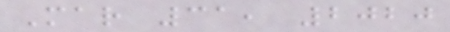Mar 31, 2020
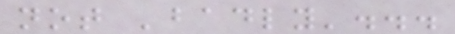not 'badly'...
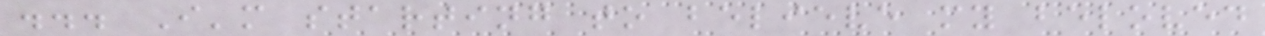... I'm starting to believe my beloved
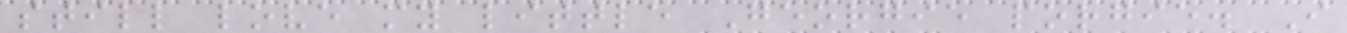still love my little Georgie porgie. I
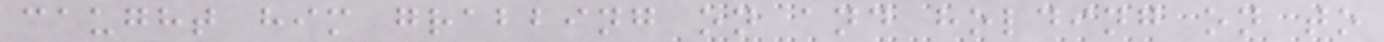caught him grabbing on and holding on to
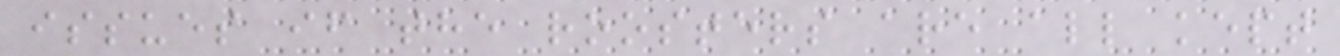issues if the roosters are all kept
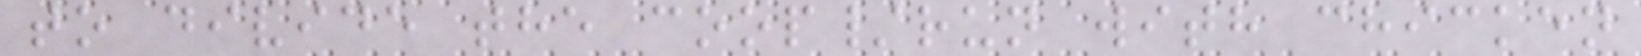to divide the coop/run with chicken
